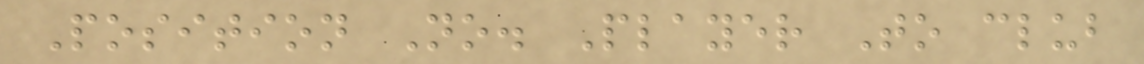Position No. Player To club
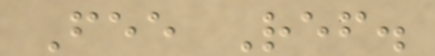Fee Ref.
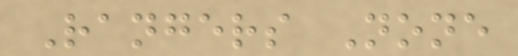Rangers None
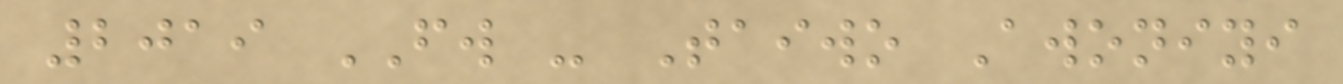2019 FW - Taiwo Awoniyi
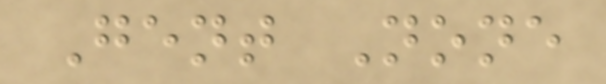Gent None
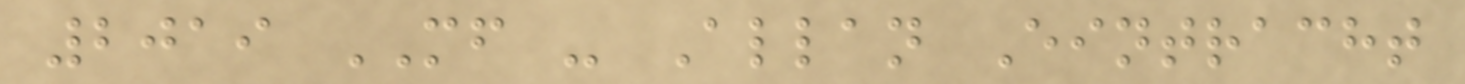2019 MF - Allan Eintracht
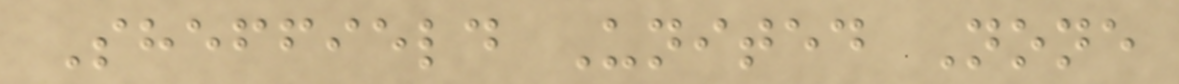Sheffield United None
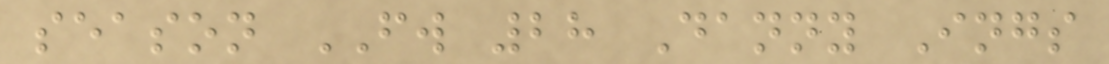season FW 28 Danny Ings
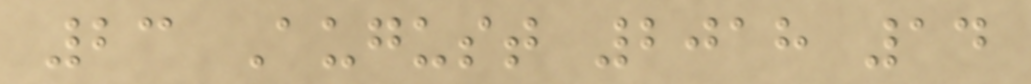23 August 2018 14
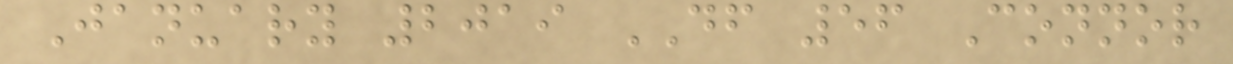January 2019 DF 56 Connor
